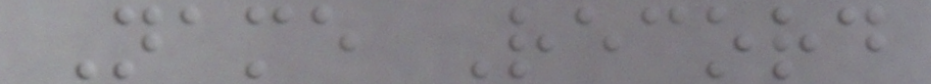Name Record
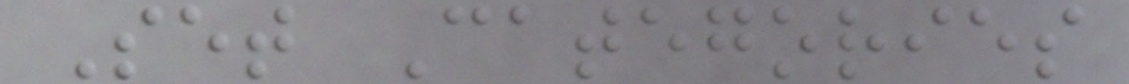Set Categories
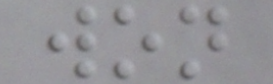won
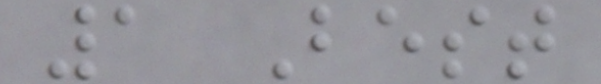1 Best
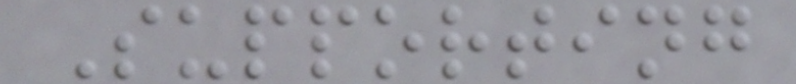Supporting
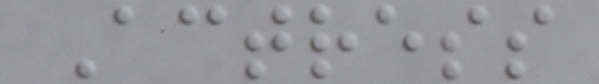Actress
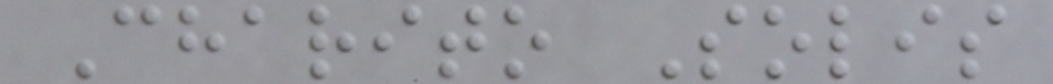Charito Solis
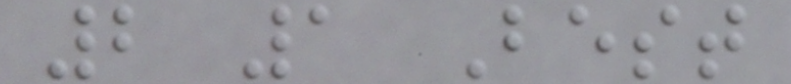2 1 Best
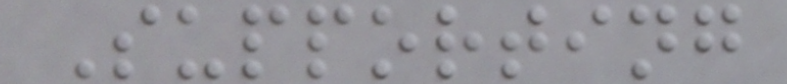Supporting
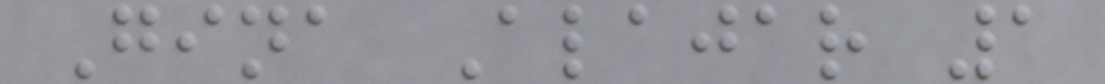Gina Alajar 1
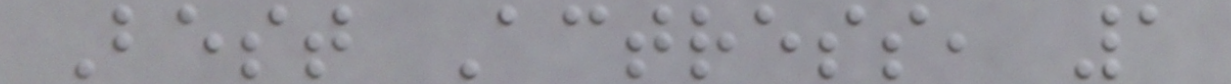Best Actress, 1
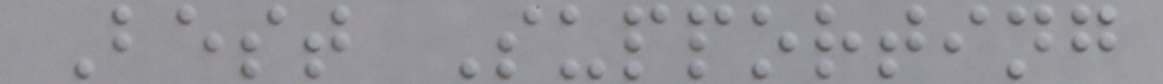Best Supporting
